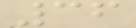36
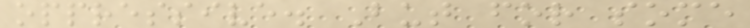oppressive. But for some
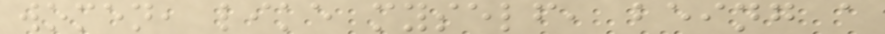women, like myself, being a
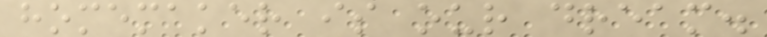homemaker is our dream.
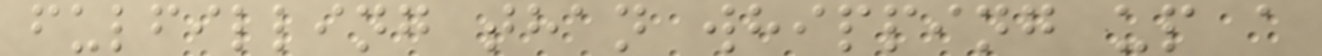fulfilling than whipping up a
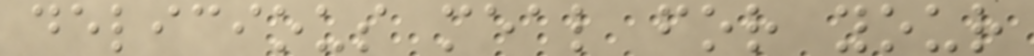delicious meal for your
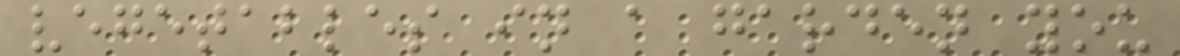vegetables in a garden you
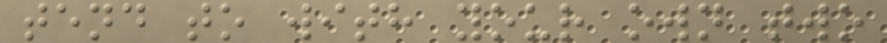tend to with your own two
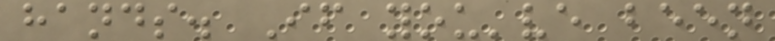hands. If you've been
